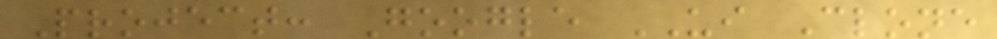Project: Google UI Clone
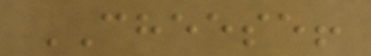CHEESE!
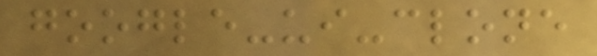google-ui-clone
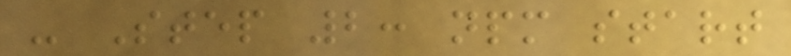- Step 2: npm start
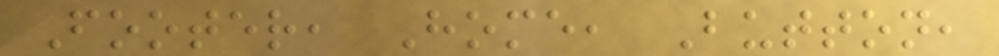Footer, Home, Button,
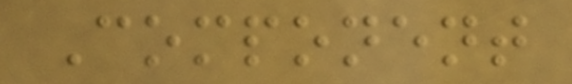Component
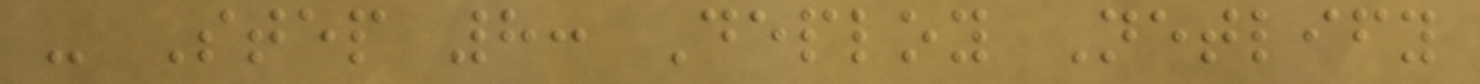- Step 8: Deploy Netlify
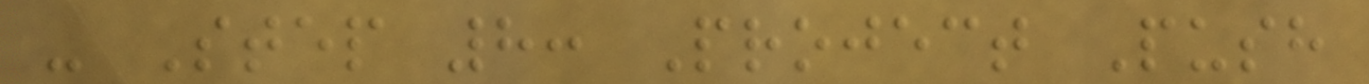- Step 8: Project Push
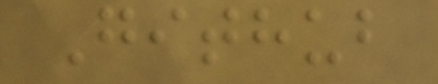Github
